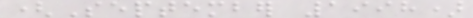(September 1998)
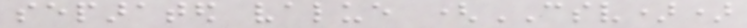separated value (CSV))
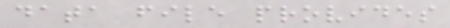data file provides
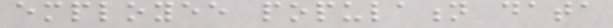employee population data
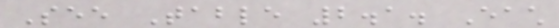See Table 2.1. Each
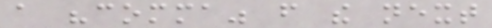a "comma" from the next
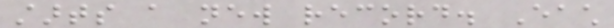starts a new record. Each
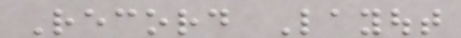Record Layout
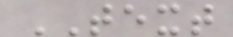TEXT
